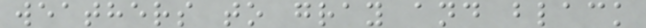weathers to gray and black
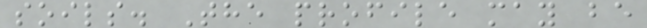soils. The profile may be
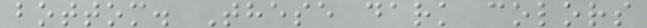bottom. These dark colors
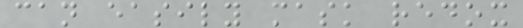can easily mask redox
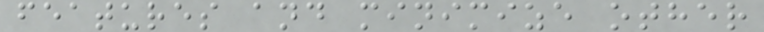features and minimize other
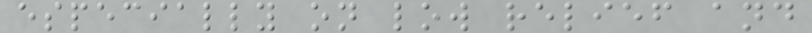especially on low relief and
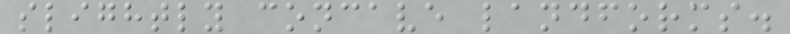slightly concave landforms.
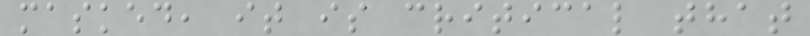masked, it is critical that
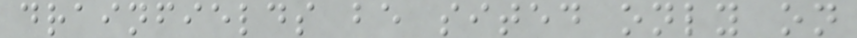drainfields be sited only on
